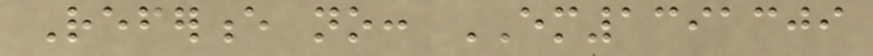Reference no: EM1391309
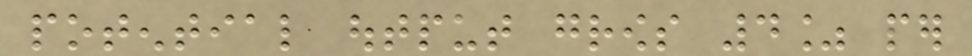potential output grows 4% per
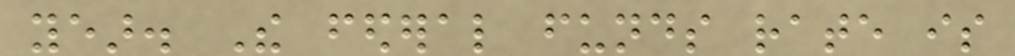year. The federal funds rate is
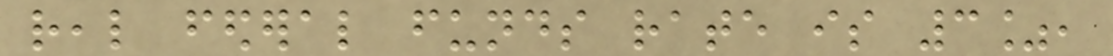real federal funds rate is 3%,
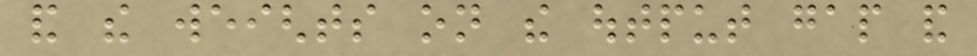and the weights on the output gap and
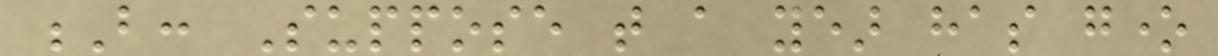B: Suppose that a year has gone
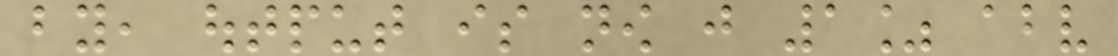by, output is now just 1% above
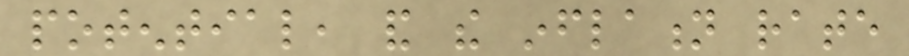potential, and the inflation rate
